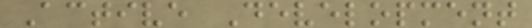Active Development
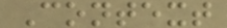Context
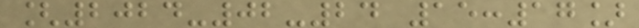[2024-02-24 15:17]
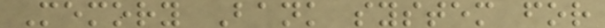Memory Bank system for
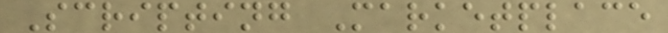Scripting Marketplace
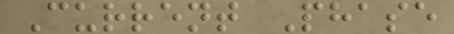Current Phase
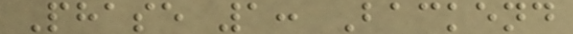Phase 1: Backend
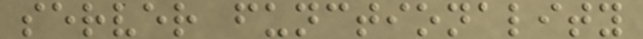server functionality
